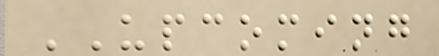UPCOMING
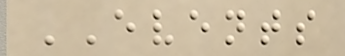EVENTS
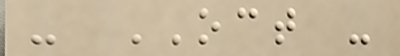- OCT -
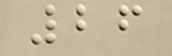26
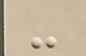-
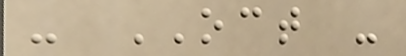- OCT -
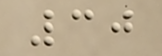30
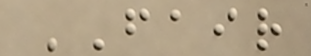FAIR
